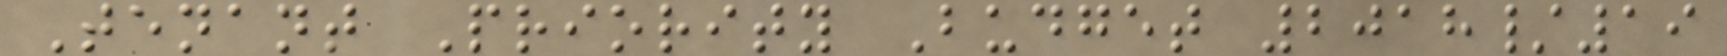Tenant Priority Budget 2018/19
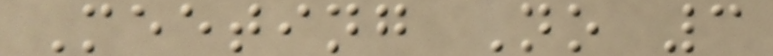Meeting No 3
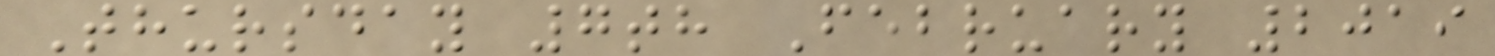Thursday 7th February 2019
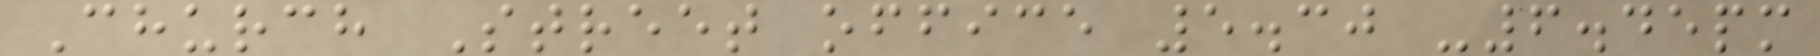Church Street office 5.30 -6.45pm
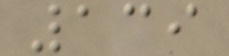139
